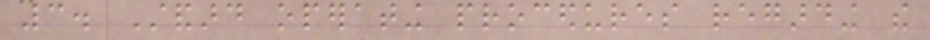3. Standard operating procedures regarding the
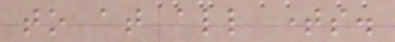to at all times.
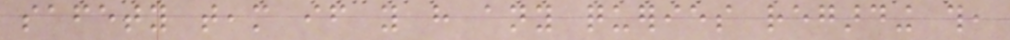safety team if you have any queries regarding this,
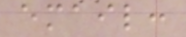email:
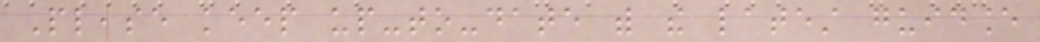Please keep up-to-date with the latest guidance
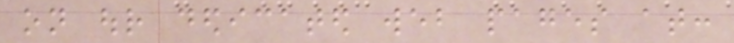on our dedicated web pages at:
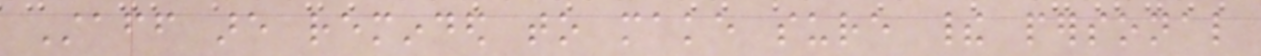Staff are reminded to make sure their personal
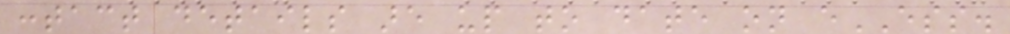contact details are up to date on eESS.
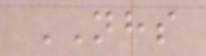NHS
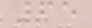65
